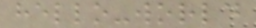hello-world
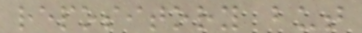repository but
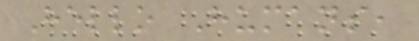Hello Humans,
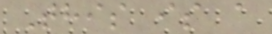This is a
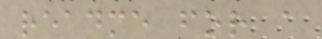readme for a
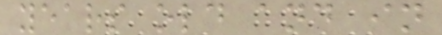years old and in
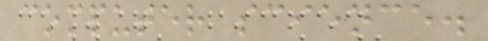computer science.
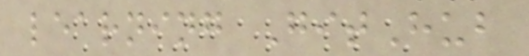learning GitHub
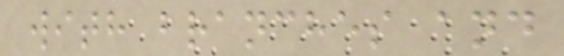with branches and
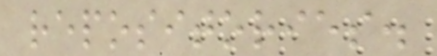repositories.
